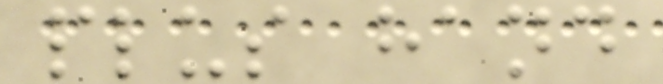plus hand
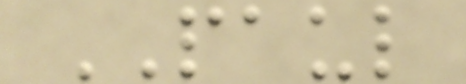PAUL
